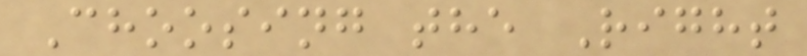Choosing the Right
